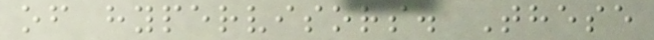of hypervisors. These
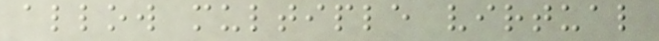allow multiple virtual
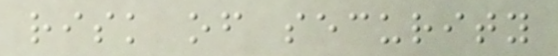risk of security
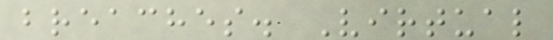breaches. Virtual
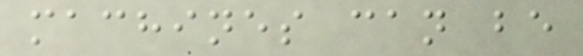machines can be
